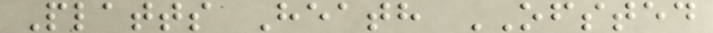Platts Heath OFSTED
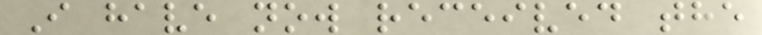I have now received the
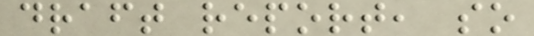draft report, so
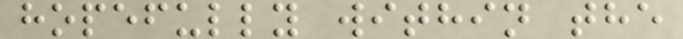hopefully within the
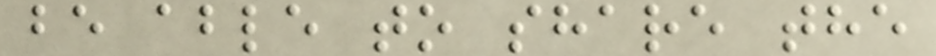be able to share the
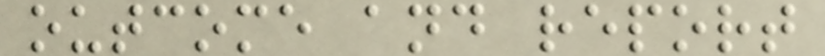outcome and report
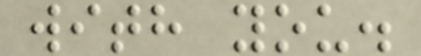with you.
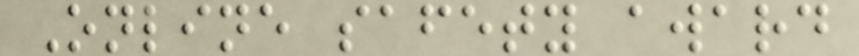Online safety award
